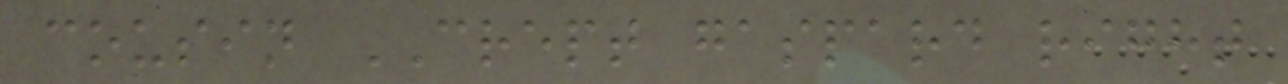cousin CREPT gaspard right
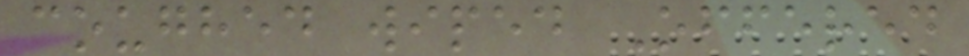coughed wiped Offered
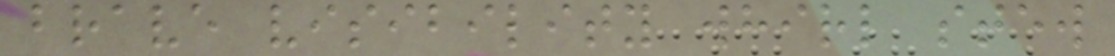brave visibility whirl stew
